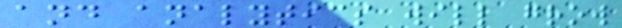and analytics will grow
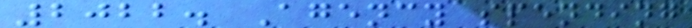2022. Agency spending
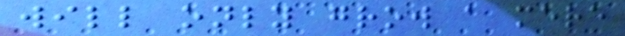will only grow a mere
